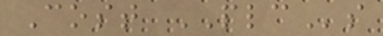Cost PLCs
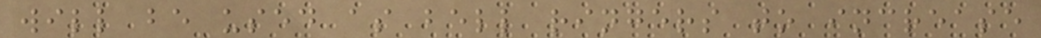will be used as bell ringers to increase
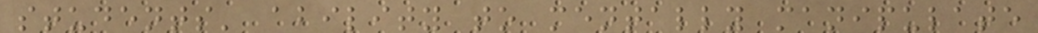students' ability to mentally manipulate
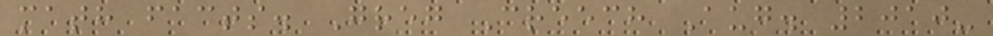math facts. Greg Creech Aug. 2010-
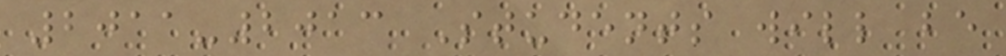2011-2013 Students will be
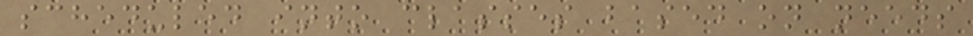scheduled into classes based on needs
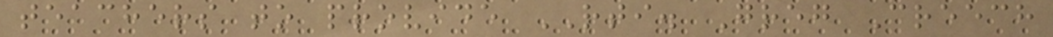teachers to provide RTI. Greg Creech
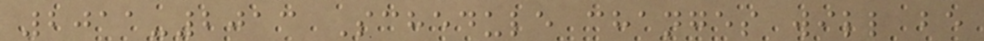2011-2013 Schedule changes will be
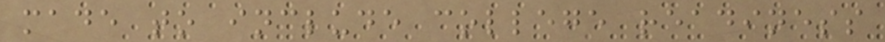made to include college readiness
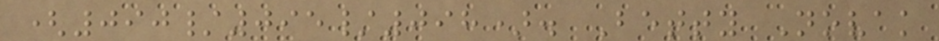(090/095/098). Betty Novak
